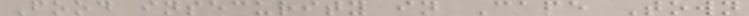Food insecurity in Cape Town
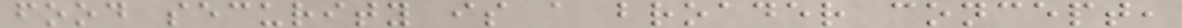food security is a broader concept,
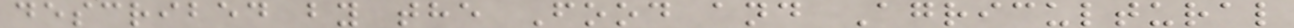described by the Food and Agricultural
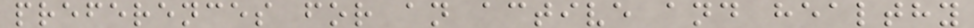preferences for an active and healthy
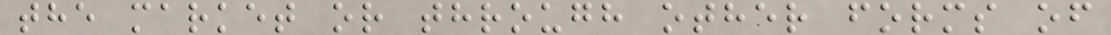the market or through other forms of
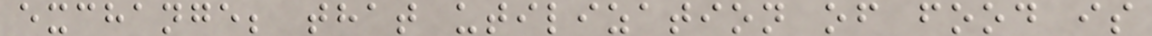exchange; that utilization of food is
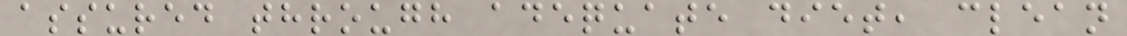assured through adequate diet, clean
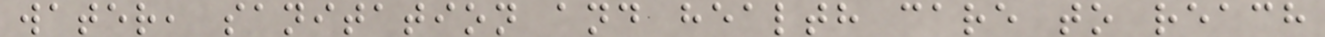water, sanitation and health care to reach
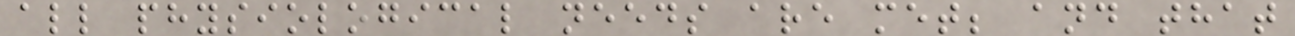all physiological needs are met; and that
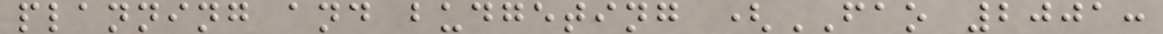planning and budgeting (FAO 2001:
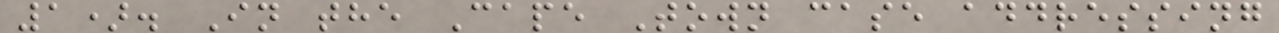1). In the Cape Town case addressing
